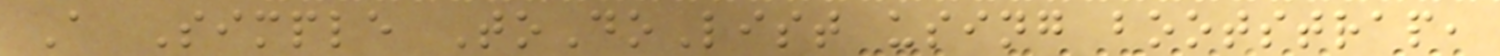A Simple ToDoList using bootstrap,
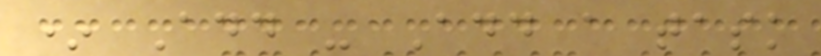* Add - Add a task
